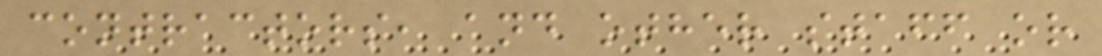contractors, and other staff or
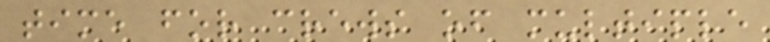time for crews of multiple
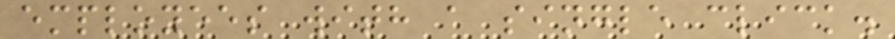employees with a single click.
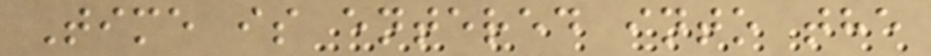Time is entered into the
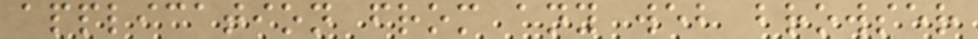application from any web browser
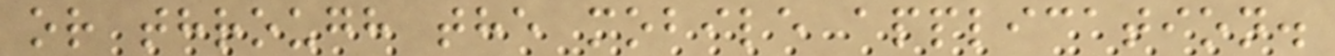or through the mobile application.
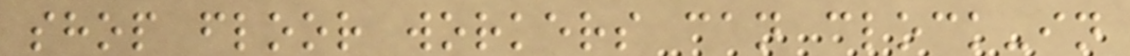shop floor workers can clock-in
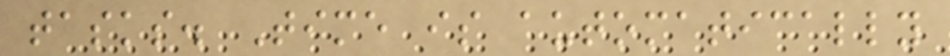tasks. Time is automatically
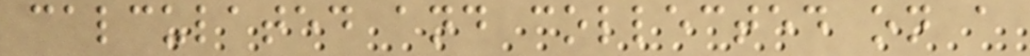calculated and collected on a
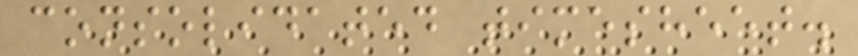consolidated timesheet.
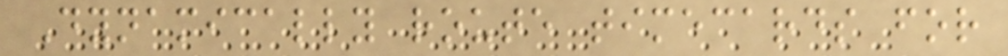Dynamically route timecards for
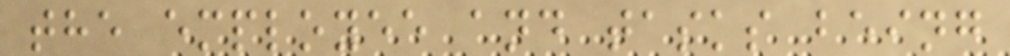the employee and tasks being
